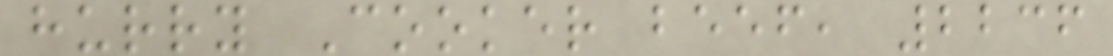hurry Cooker beef, 2236
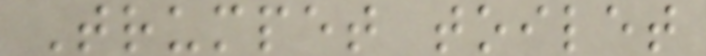Trumpet toilet
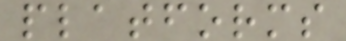platforms
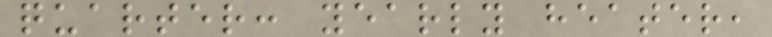quarter: yearly heater,
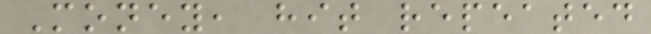Money, hit repeated
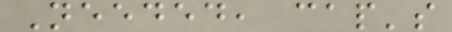Needed, cap's
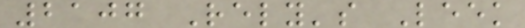2107 Rely's Leek
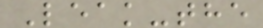Leak-the
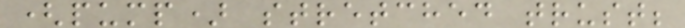(pump) stretched trust;
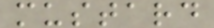mustard
